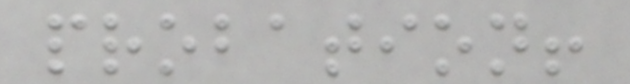probation!
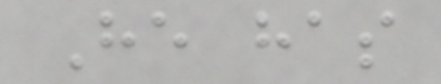He has
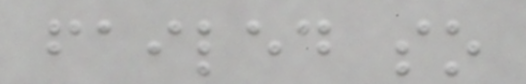failed so
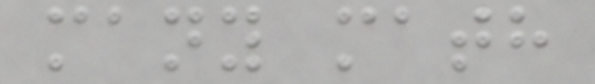many math
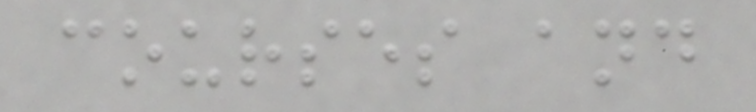courses and
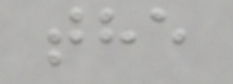the
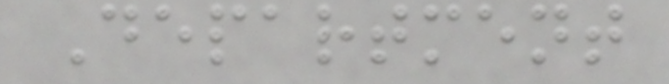Department
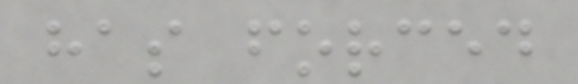has forced
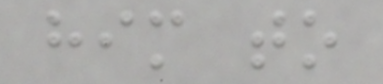him to
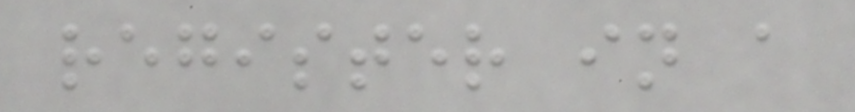register in a
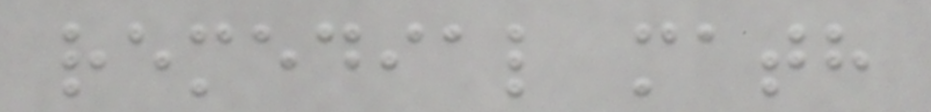remedial math
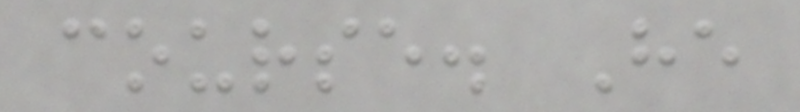course. He
